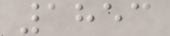1853
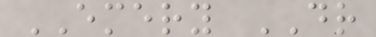EMERY DR
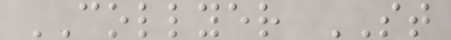COLLYER ST
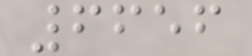6656
